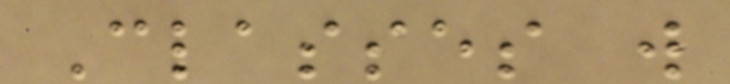Classes will
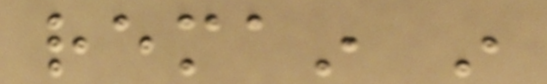remain in
